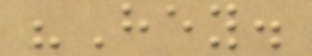"Hey.
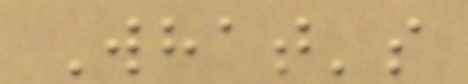What's
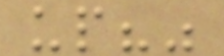up?"
